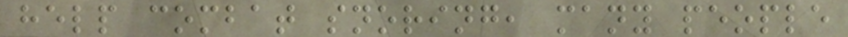help combat snoring, many people
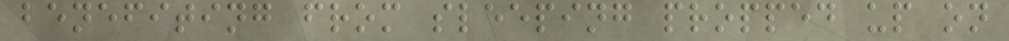benefiting from sleeping propped up on
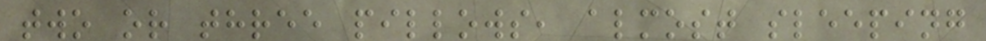two or three pillows, almost sleeping
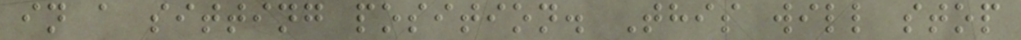in a sitting position. This will stop
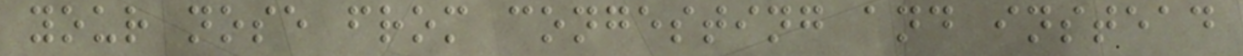your nose from congesting and instead
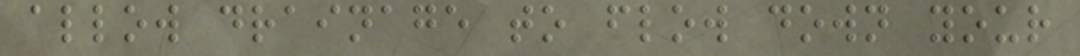allow drainage to flow down your
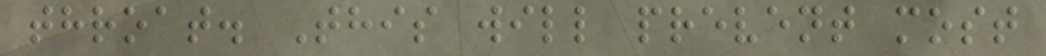throat. This will prevent most
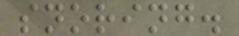snoring.
